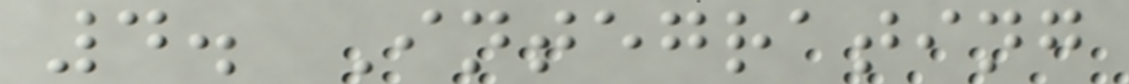4. Integrating
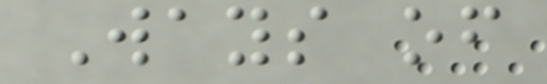Ways of
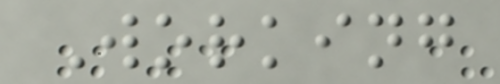Working
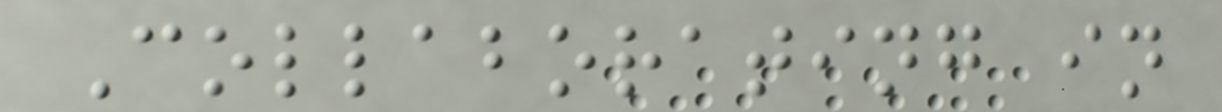Collaborating in
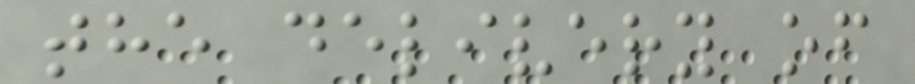the delivery of
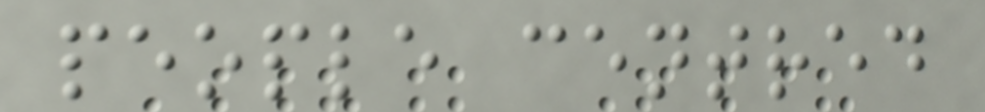people centred
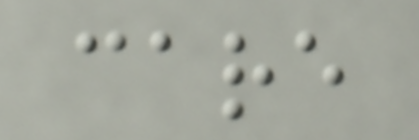care
